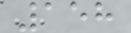158
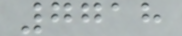7718
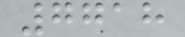7718
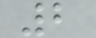2
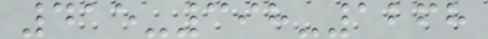415-398-1268
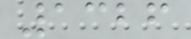1326
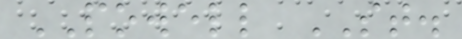POWELL ST.
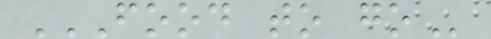FOOD TO GO
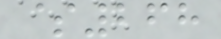$268
